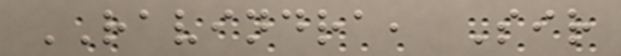RAVINDRA, Sir
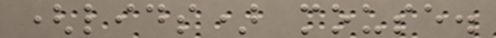(lids) mouse.
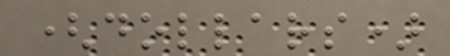(dollars)
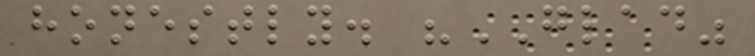honestly. "GLAD"
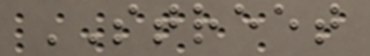STREET
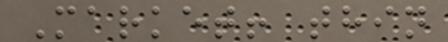Market! thin
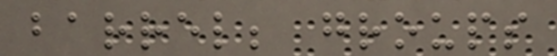barrel; groups
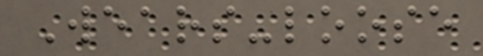Wears-loose
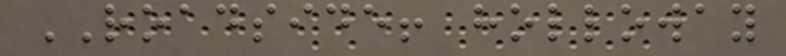ROADSIDE! holloway
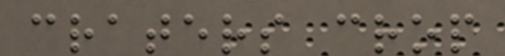craters crop
